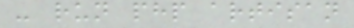- run php artisan
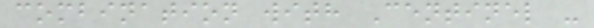combination with Centinel -
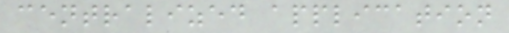centralized application
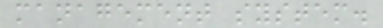management system.
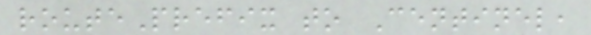routePrefix to Centinel,
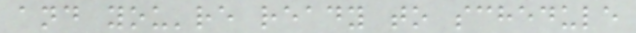and you're ready to schedule
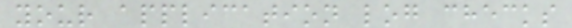your application log checks
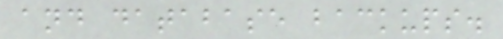and database backups.
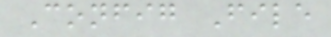Config File
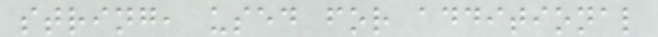string, used for additional
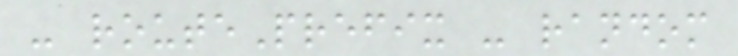- routePrefix - random
